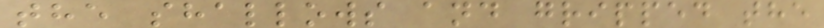the shallows and gripped the
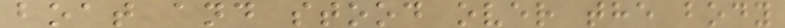boat and stood over the body
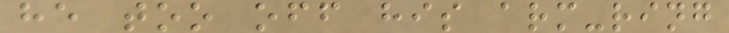he too off his arm-ring
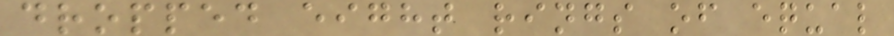dropped eight rings of equal
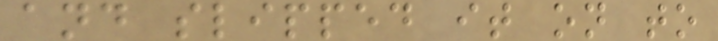and slipped it on to
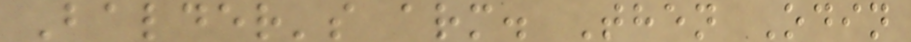Balder's arm. Then Odin
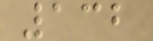132
